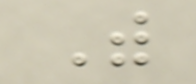With
